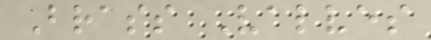Brass Valves
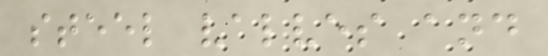steel valves and
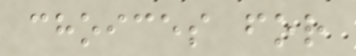choices for
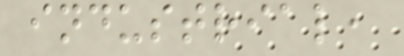industrial,
